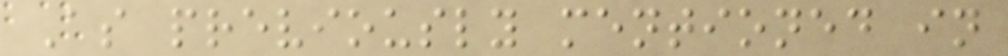As previously mentioned in
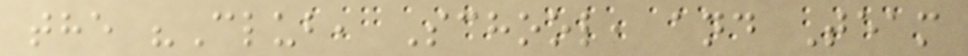the "Club, School, and Team
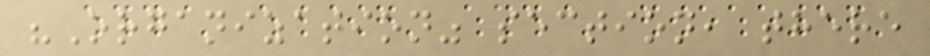"Organization" section, there
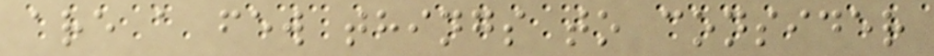are a few things to consider
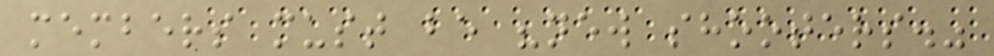members must be "new shooters."
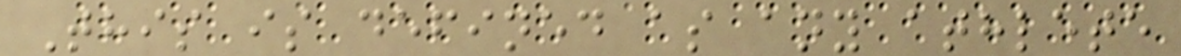This is defined as any athlete
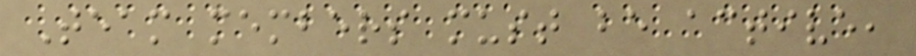Team members must be active,
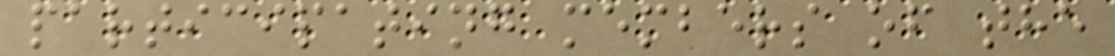participating members of the
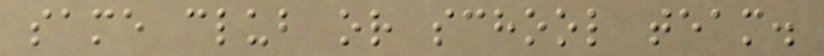same club or school team.
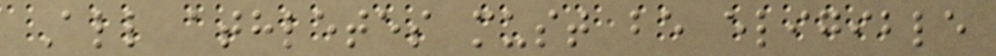All athletes must be eligible
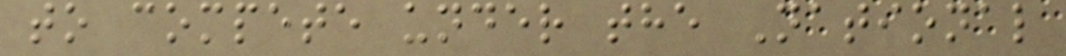to compete under the National
